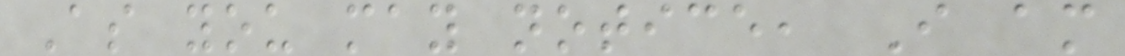As you may notice, I am
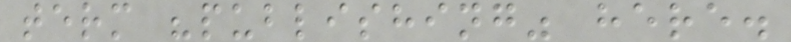term "publishing" here.
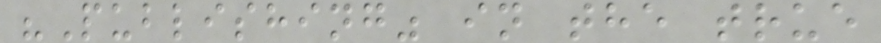"Publishing" in the true
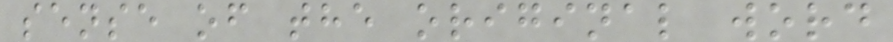sense of the original word
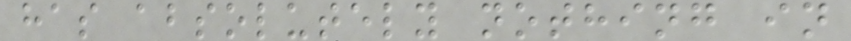has absolutely nothing in
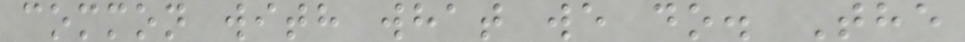common with what we do. The
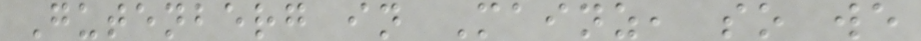Gutenberg in Mainz, so we
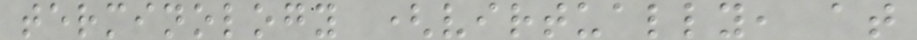terminology (virtually, at
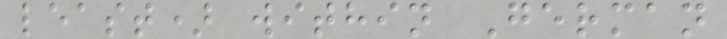least) within German
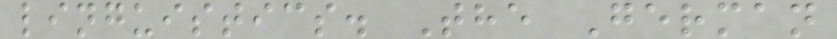linguistics. The German
